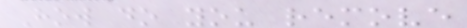How do you remove
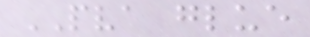PVA glue
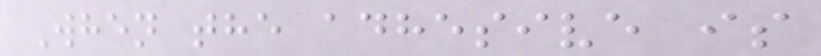When the adhesive is
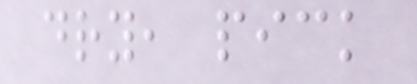dry, pick
